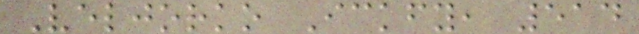Veljorko Ickfy, 514
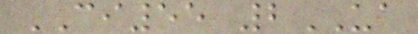CI55 2UA
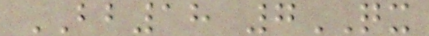BB18 7QX
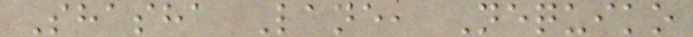Shasha Lane, Nequiko
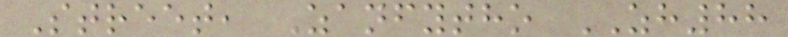Street, Zanfytho ZH88
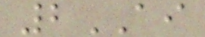2AI
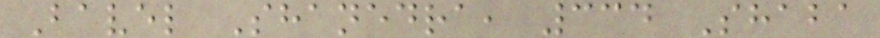Bavel Shanedra, 334 Shaba
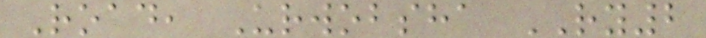Road, Urwobsha RY2
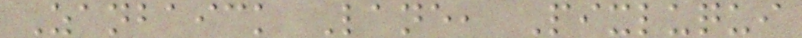Zanbaick Lane, Pixluqui
